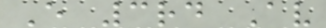E 3rd Av
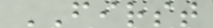FIRST
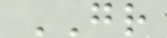GR
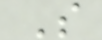S
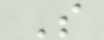S
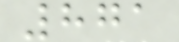871
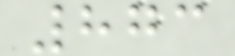873
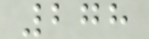278
